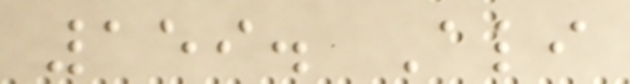159. Ali
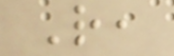R,
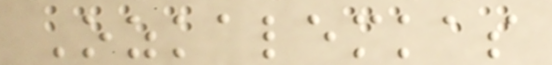Ozkalemkas
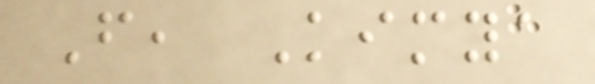F, Kimya
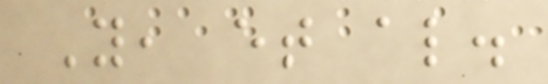Y, et al.
